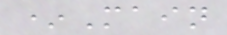*Main
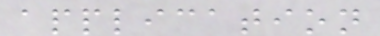application
